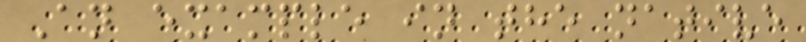An example in the native
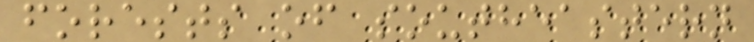forests of southeastern
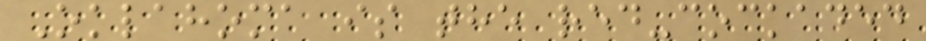Oklahoma is the red-cockaded
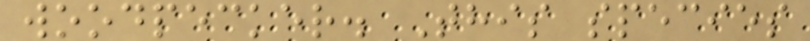woodpecker. This species
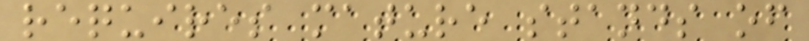requires mature stands of
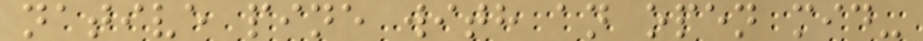native pine with an open mid-
